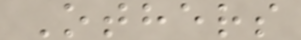Others
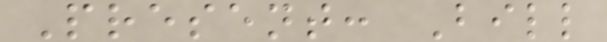Present: Bill
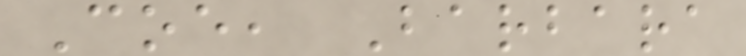Coe, Barbara
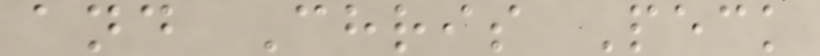and Chris Peck
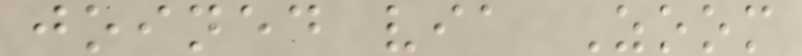joined via Zoom
